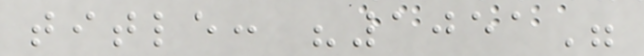title: "1051"
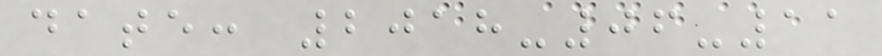date: 2018-06-11
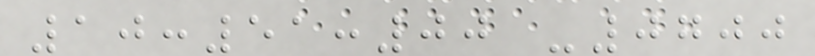10:51:00 -0700
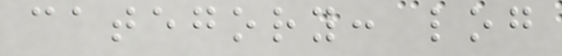category: log
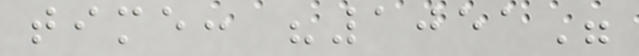time: "1051"
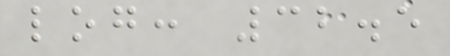log: 32.5
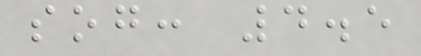sog: 4.5
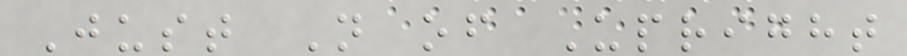Just N of Upright
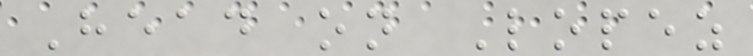Head on Lopez
